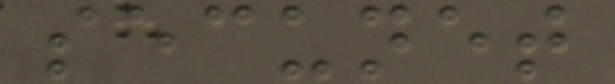secunet
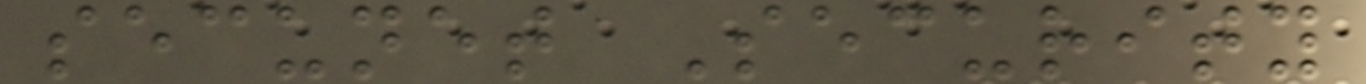secunet Security
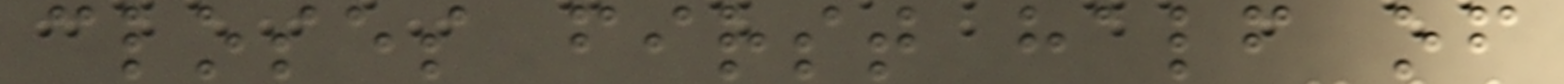closes first half of
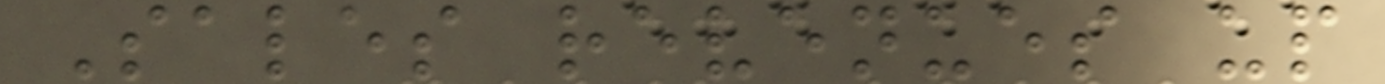Sales revenues up
